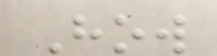How
